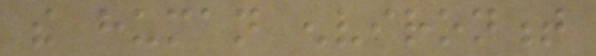the human environment
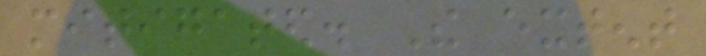mitigated. The extent
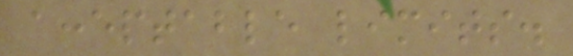acceptable limits.
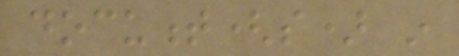document(s) in
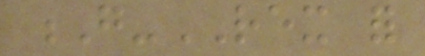G-REX for
